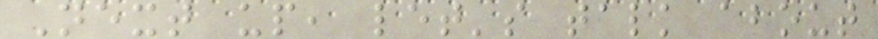Next up, let's talk about
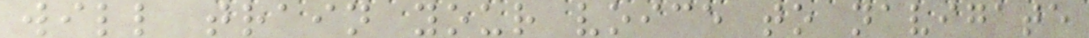will train your voice to navigate
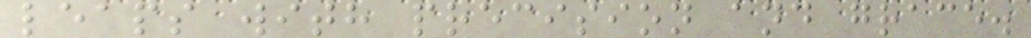leaps with precision and grace.
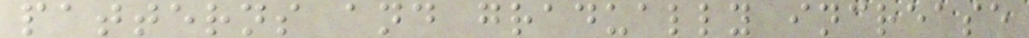patterns and gradually increase
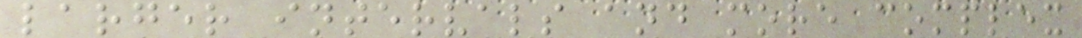larger intervals and more complex
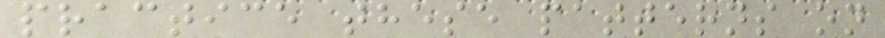practice these patterns on
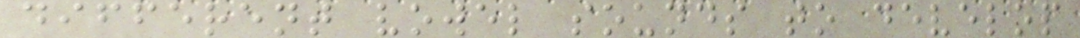different vowel sounds to develop
